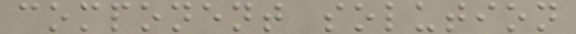component solution
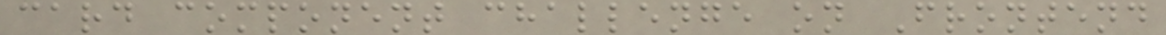card component challenge on Frontend
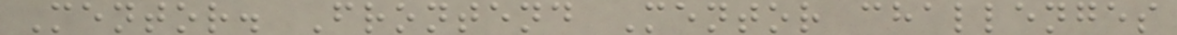Mentor. Frontend Mentor challenges
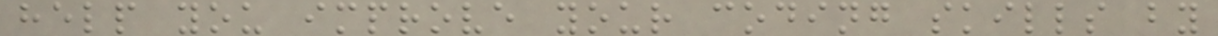help you improve your coding skills by
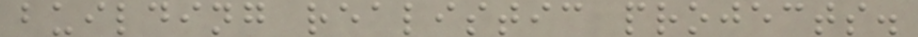building realistic projects.
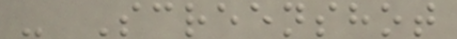- Screenshot
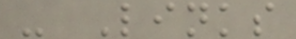- Links
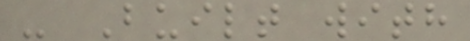- Built with
